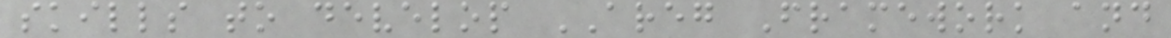skills to develop AREG Framework and
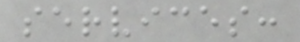services:
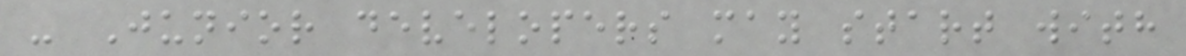- Junior developers may start with
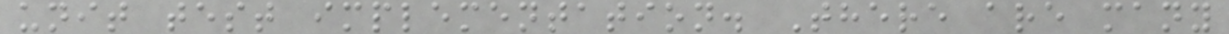unit test implementation. There are many
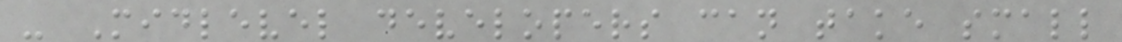- Midlevel developers can take small
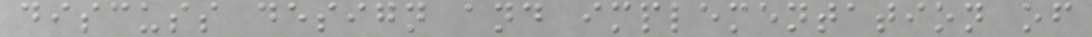discuss design and implementation of
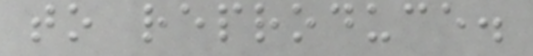to reproduce.
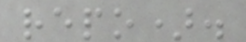repo).
